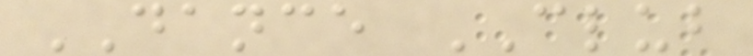DANCE CLUB
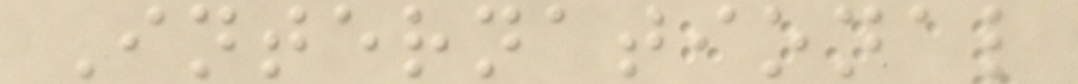International
